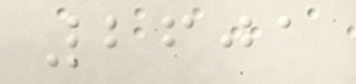2601
